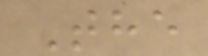The
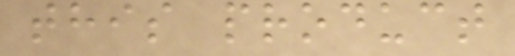this product
